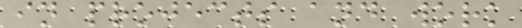in projects and work
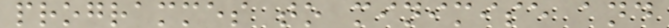programmes to minimise and
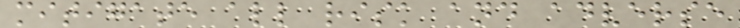mitigate all risk and adverse
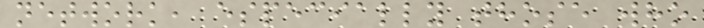network, especially those who
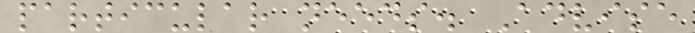particular needs. Advise
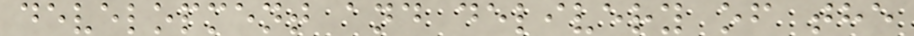development and delivery of the
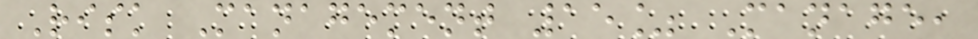Risk Management 15% Manage,
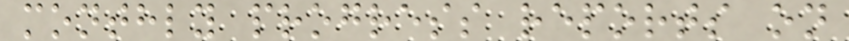monthly progress reports on
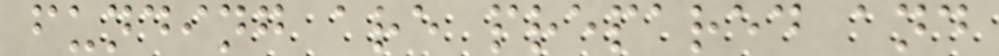funding are prepared and
